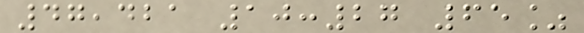47,421 10:27 65%
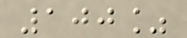100%
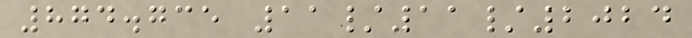874.735 11/11/2024
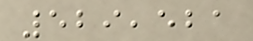529,521
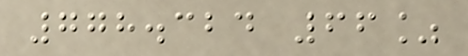778.324 66%
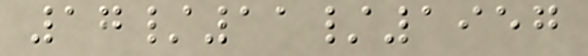17/11/1957
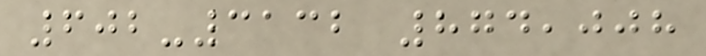602-3132 874,008
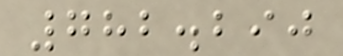782.290
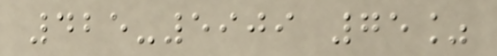425-5909 75%
